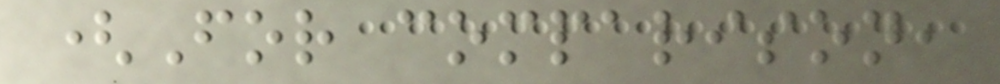(For comparison,
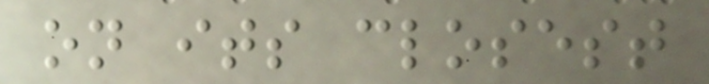on its closest
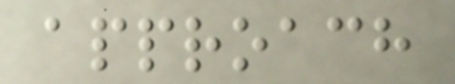approach
